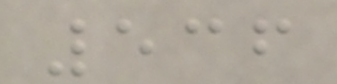536
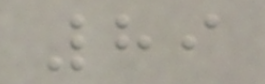89
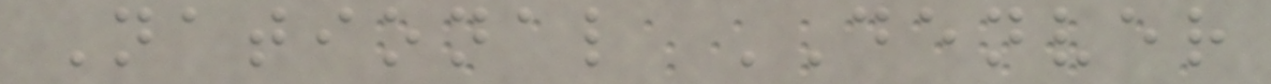National DENVER
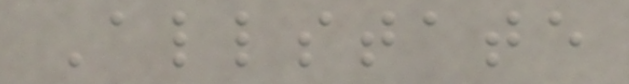Allstate
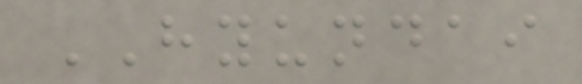HYUNDAI
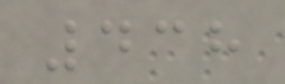438
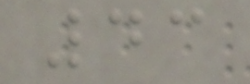43
